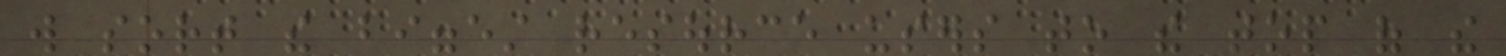will sort the biggest resource users to the top of the
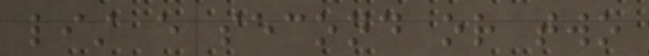list every second or two
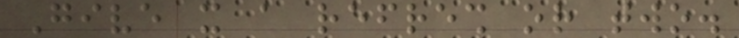Give it a refresh or two.
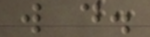will do.
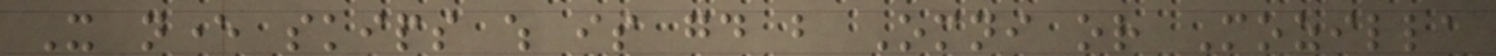It never skips which is good but Omni or Mozilla
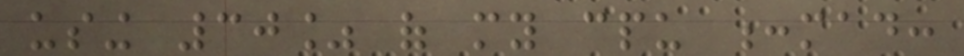using 30% of my cpu :mad:
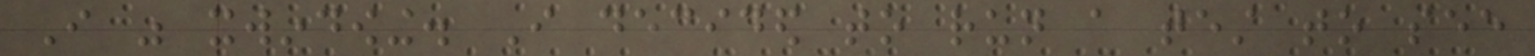I was xwindowing. I decided to run a test to see
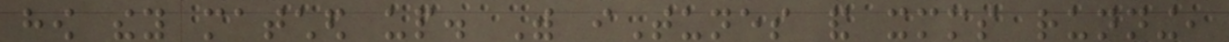how they matched up. With iTunes and xmms running,
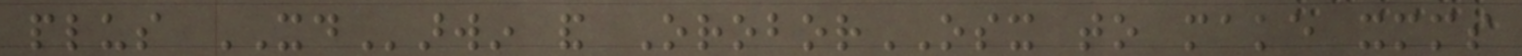plus XDarwin and OroborOSX to make xmms
